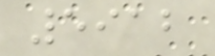5912
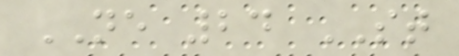NE 24 ST
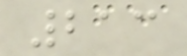213
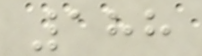188
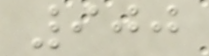900
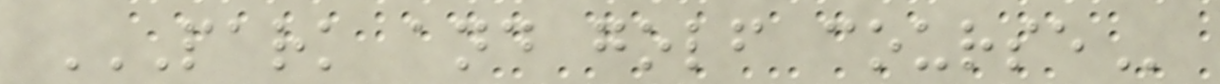PARK AND GOLF COURSE
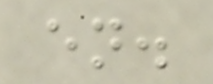en.
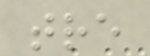tre
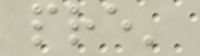pre'
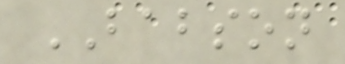BABSON
